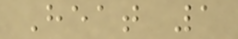Heat 1
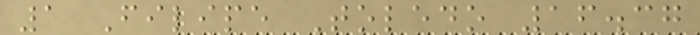1 Filipe Toledo 16.37
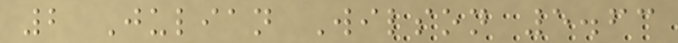2 Julian Wilson 5.63
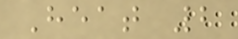Heat 2
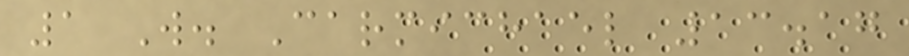1 W. Carmichael 13.17
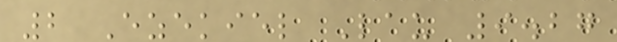2 Ezekiel Lau 9.27
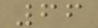66
